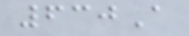630A
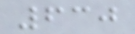630
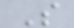S
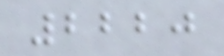2220
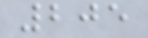205
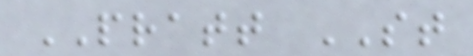PRATT ST
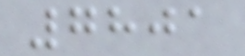7801
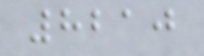8210
